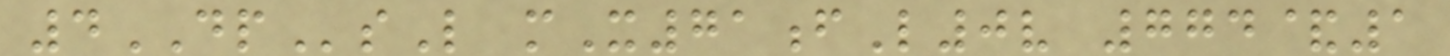4DPsL mX71fL0v 774&1
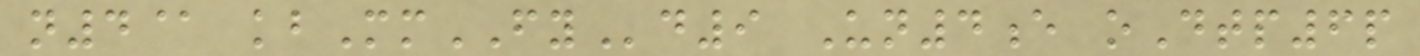n4@ kbMmFYd9 Un4e oDtp6p
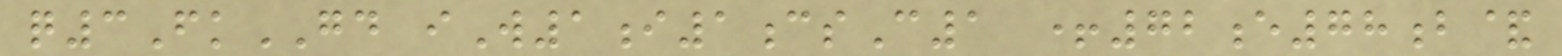q3FkGD iW1i1csC1 +72e78b&
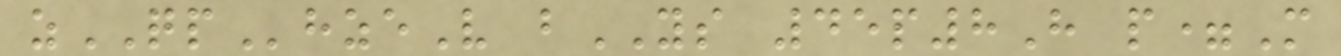zQPhzeV bYS 45p8H p=M
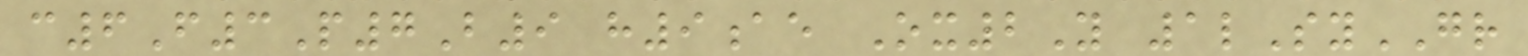c6F3P7B9 h9ae Ox2Y 1lSyGR
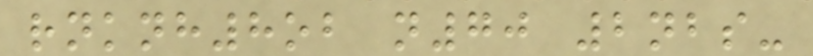rnknh8ob n70 2nbs-
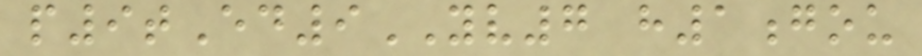p9tEd9YV7 h1gou
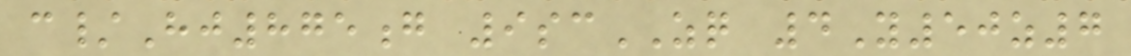c/Hj875g 9scZQ 4Y50z7
